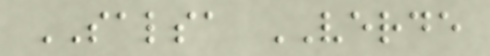SALSA VERDE
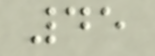45
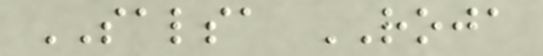SALSA ROJA
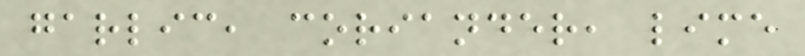garlic, coriander, lime
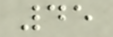45
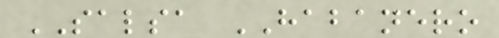SALSA HABANERO
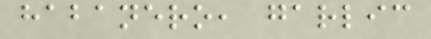habanero, garlic
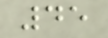45
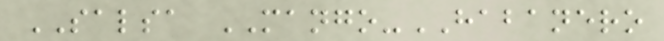SALSA MANGO-HABANERO
